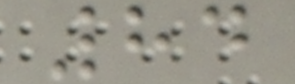84
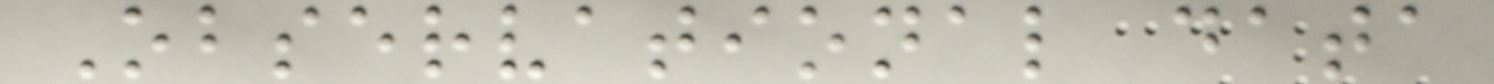Observational data
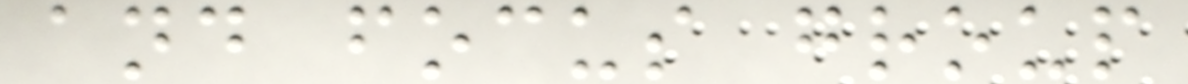and focus group
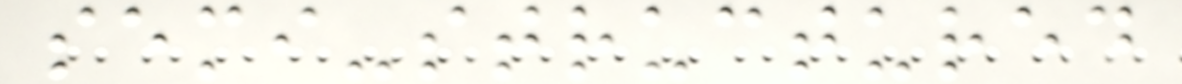semi-structured
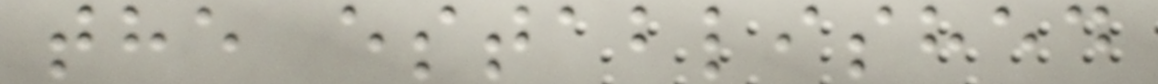the established
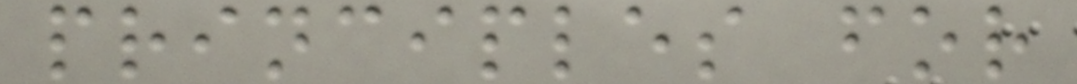principles for
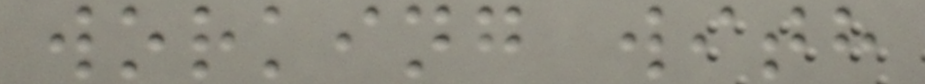working with
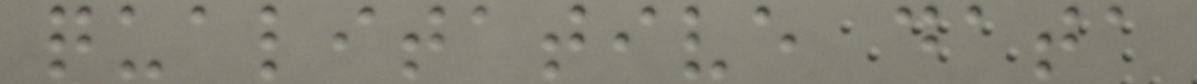qualitative data
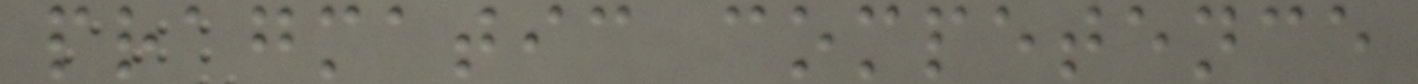pragmatic competence
